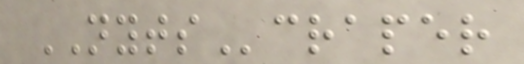NYTScraper
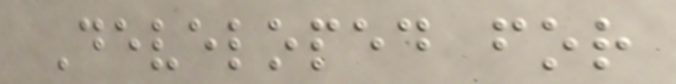Developed for
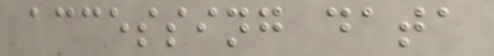accessing data
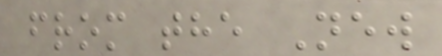from the New
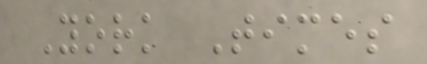York Times
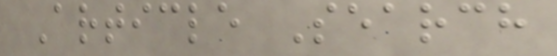Article Search
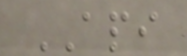API
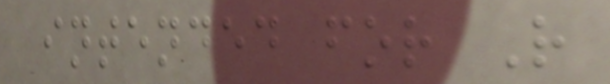intended for R
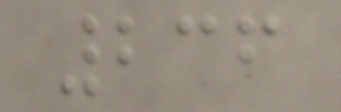236
